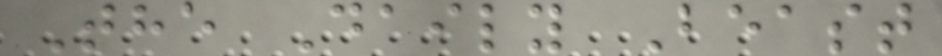The Daily Beast
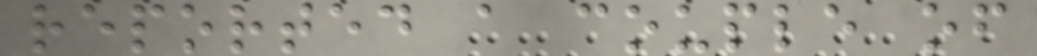reported a couple of
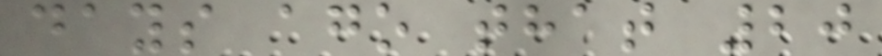days ago that 20
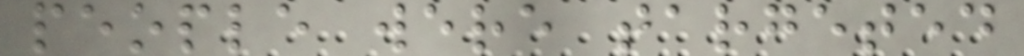people were targeted
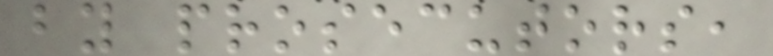by prosecutors,
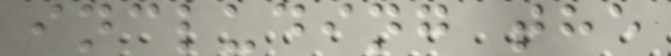including the
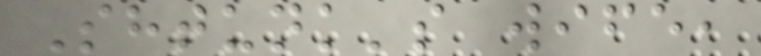Shtunk's wife,
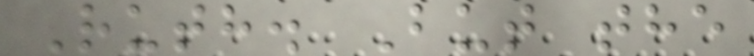Ruth. But the
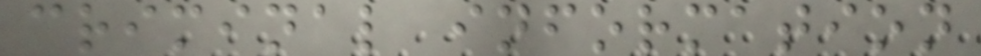criminal information
